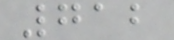712
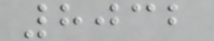8032
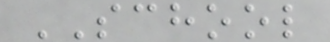SCHOOL
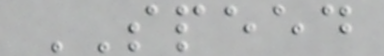SPEED
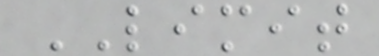LIMIT
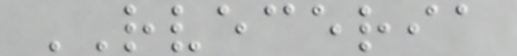RVECERIA
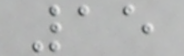15
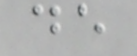de
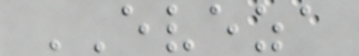EVEZA
